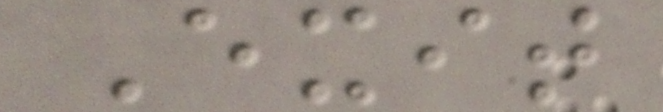Exit
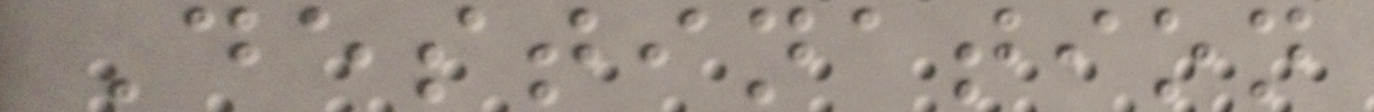Destination
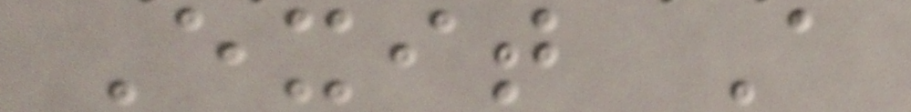Exit A
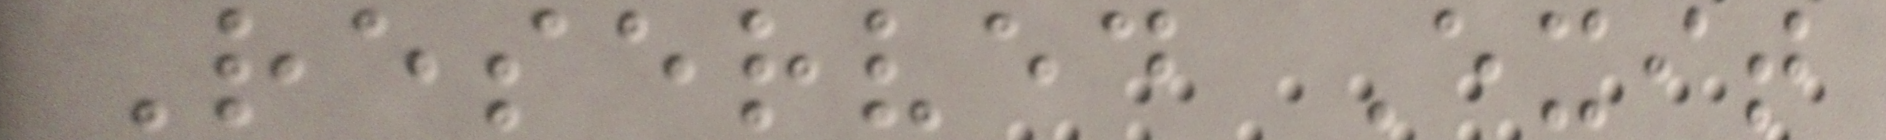Reserved Exit
